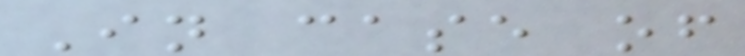In case of
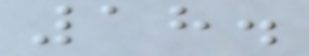18.
